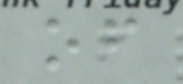of
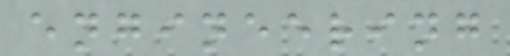engineering
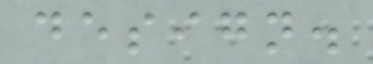design.
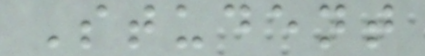Student
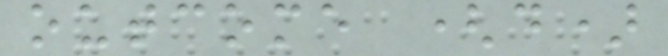outcome (d)
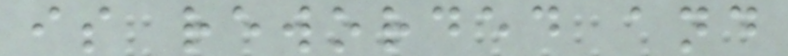is reworded and
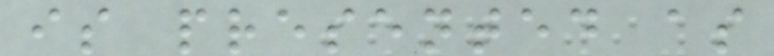is presented as
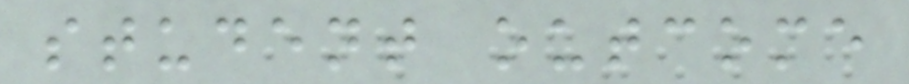student outcome
